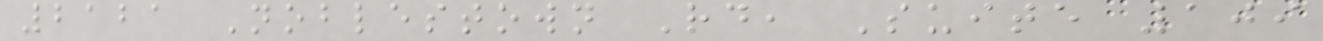2121 Noblestown Rd, Suite 109
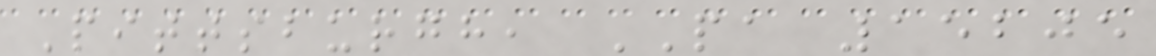Pittsburgh, PA 15205
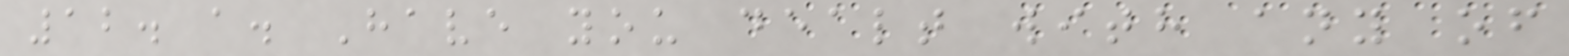12. a. Have you dealt with any of
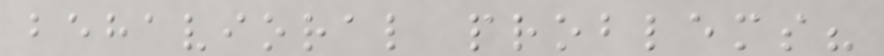behavioral problems?
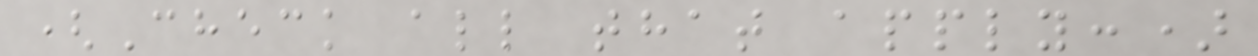(Check all that apply:)
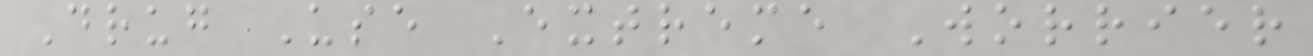Drug Use Extreme Worrier
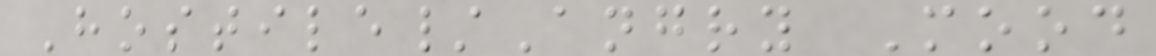Hostile/Angry Mood
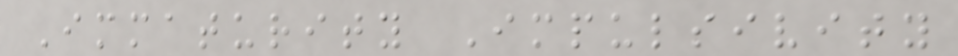Immaturity Impulsivity
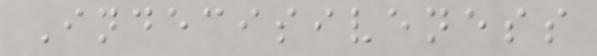Indecisiveness
